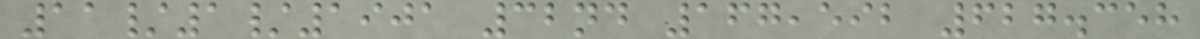11/1/1901 32nd 167,592 627.358
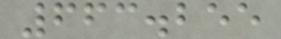663.255
